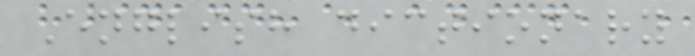English dictionary
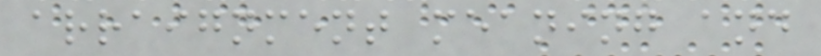arraignment meaning and
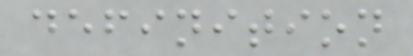definition
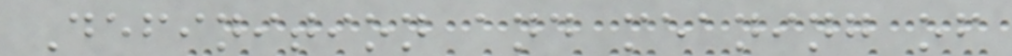Definition and meaning of
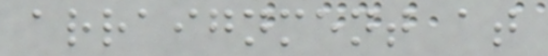arraignment at
